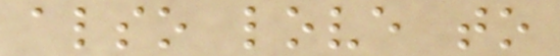also love to
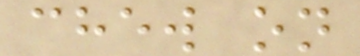chew on
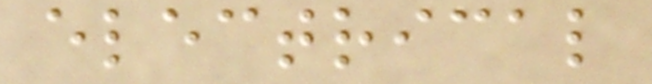electrical
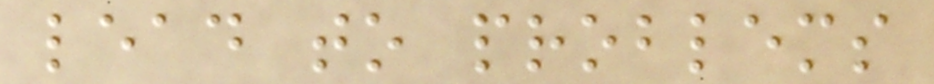lead to problems
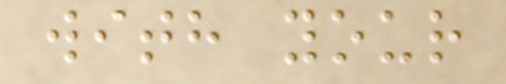with your
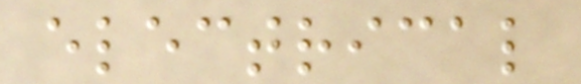electrical
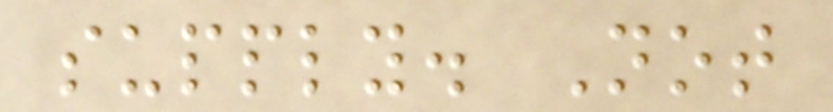supply. Not
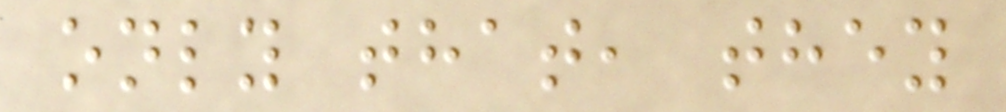only that, they
